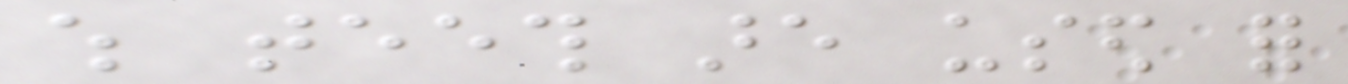which teeth are used for
